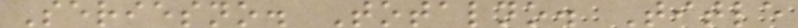Seriesno. Totalno. Title
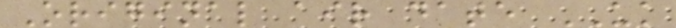Original air date UK
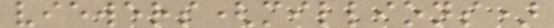viewers(millions)
